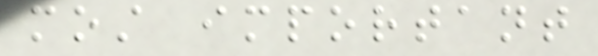most important
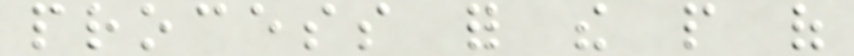process for the people of
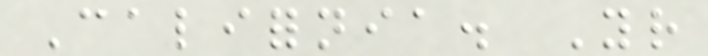California. Your
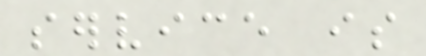service is
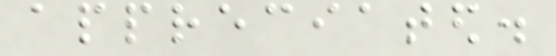appreciated.
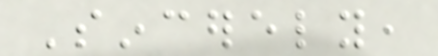Sincerely,
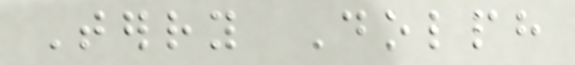Terry Dolph
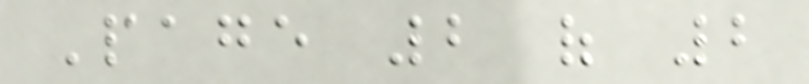Page 2 of 2
